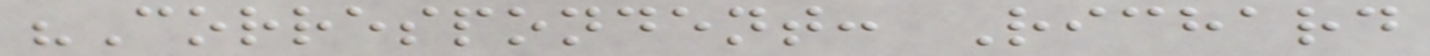"Correspondent: Richard
